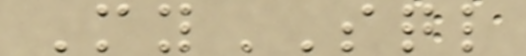MySQL
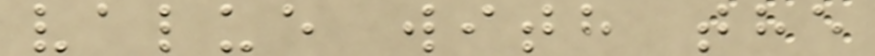value with the
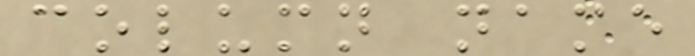column name
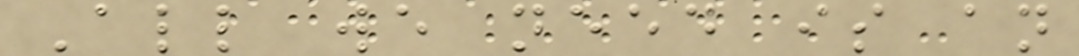All we need is an
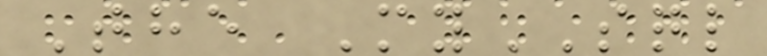The MySQL
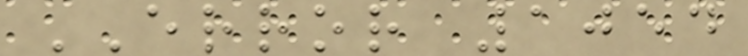ERROR 1054
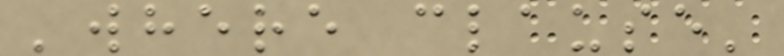'where clause'
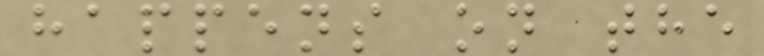happens on the
